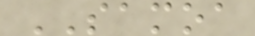SAMOA
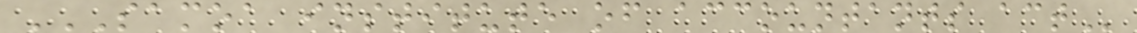SAMOA INSTITUTE OF ACCOUNTANTS ACT
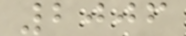2006
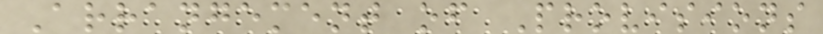Arrangement of Provisions
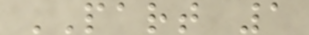PART 1
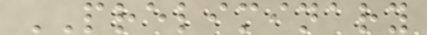PRELIMINARY
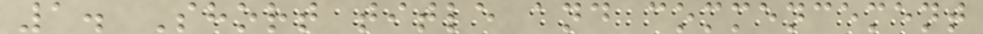1. Short title and commencement
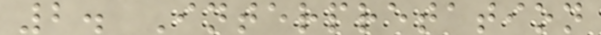2. Interpretation
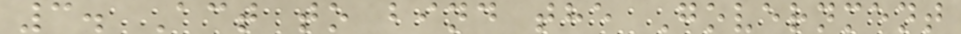3. Act to bind the Government
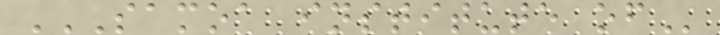SAMOA INSTITUTE OF
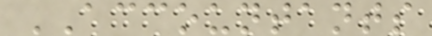ACCOUNTANTS
